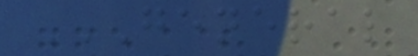GENERAL
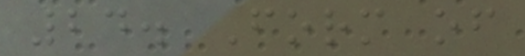24. Form of
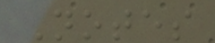Notes
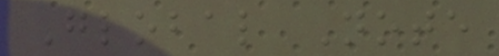Global Note
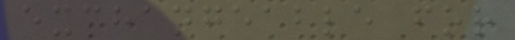exchangeable for
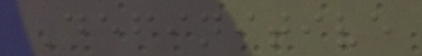Definitive
